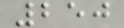250
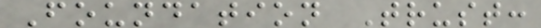Foundation Trust:
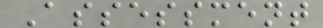Assessment
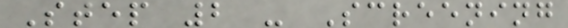Step 2 - Screening
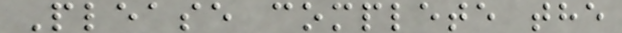Please complete the
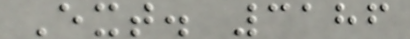Ext. 3186
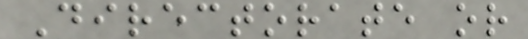Directorate or
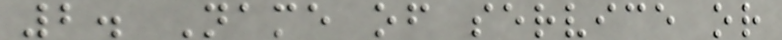2. Name of service or
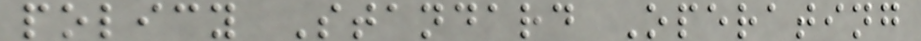policy Standard Operating
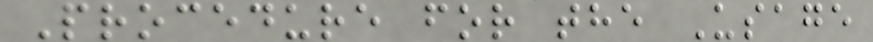Procedure for the Usage
